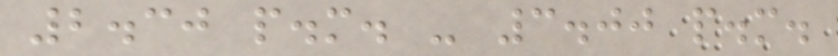2.30 p.m. - 3.00 p.m.
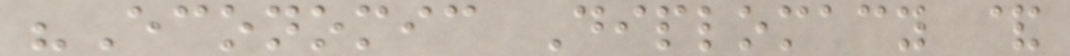"Economic Diplomacy &
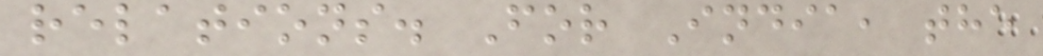relations. For India, the
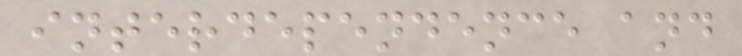interdependence and
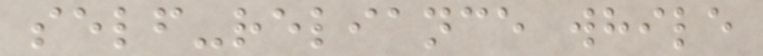self-reliance while
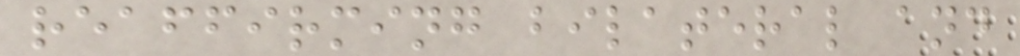reaffirming bilateral and
